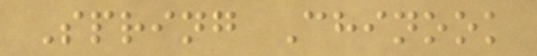Spring Chinook
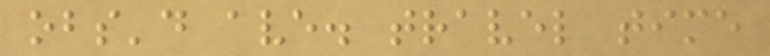obs'd ave. travel time
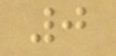0
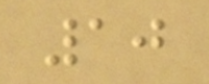10
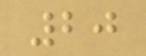20
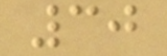30
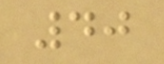40
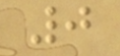0
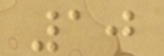10
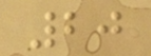20
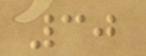30
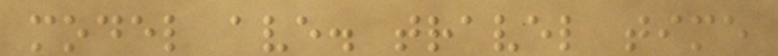model ave. travel time
